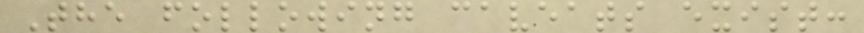The following caveats exist:
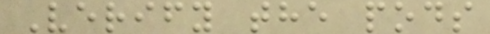Verify the pods
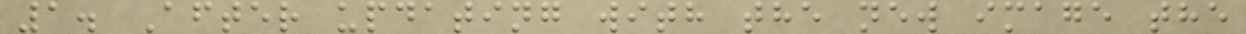1. After updating with the new image the
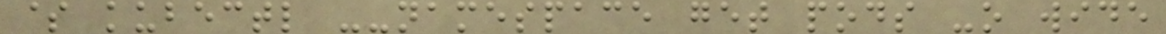$ kubectl --namespace get pods -o wide
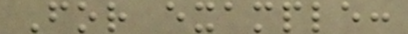For example:
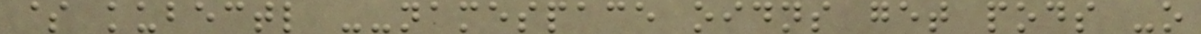$ kubectl --namespace oidns get pods -o
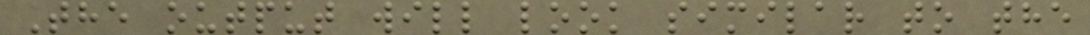The output will look similar to the
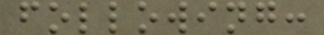following:
